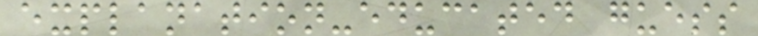explanation-educated guess
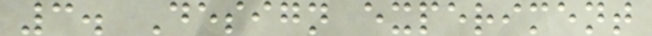3. Design experiment
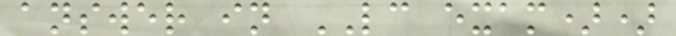answer in LC exam))
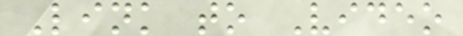Link to Video
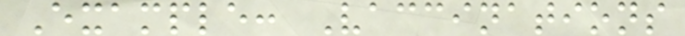Example: Vaccinations
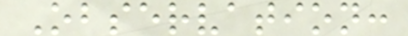Observation:
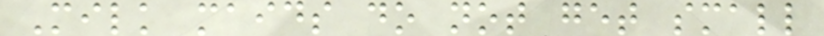Milk maids do not get small
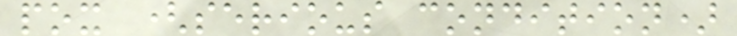pox (serious condition)
